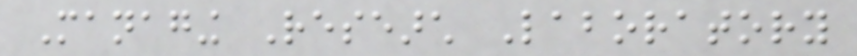Managing Research Laboratory
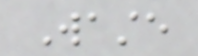Waste
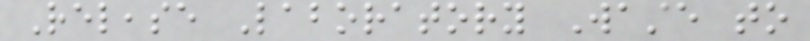Release Laboratory Waste to
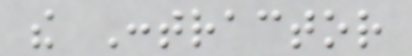the Contractor
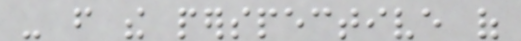- from the perspective of
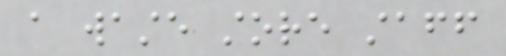a waste store staff
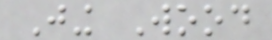Jing Wood
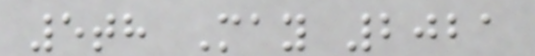5th May 2021
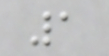1
